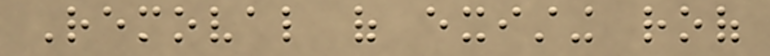Removal of existing roof
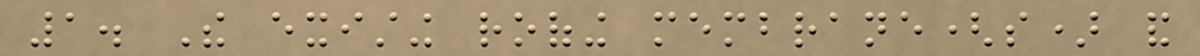1. The existing roofing membrane(s) and
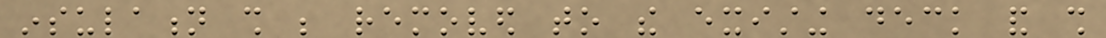insulation shall be removed to the existing deck and shall
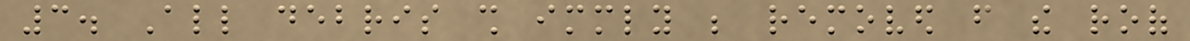3. All debris shall immediately be removed from the roof
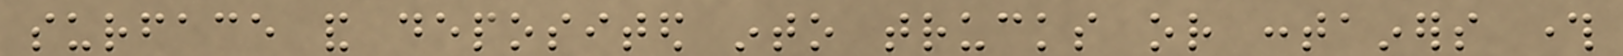surface and deposited into trucks or containers through
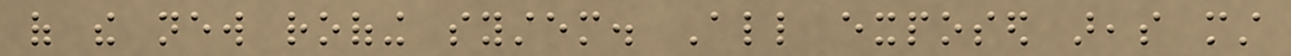of the new roofing system. All exposed areas must
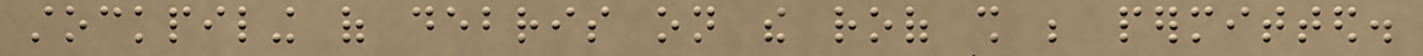stockpiling of debris on the roof shall be permitted.
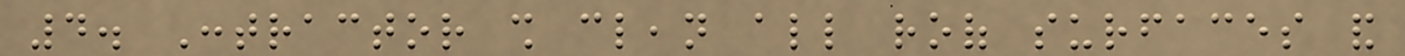4. Contractor shall clean all roof surfaces and
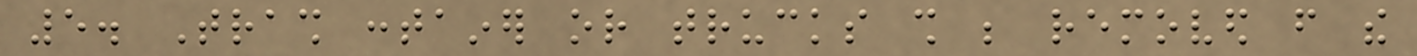5. Trash container or trucks shall be removed from the
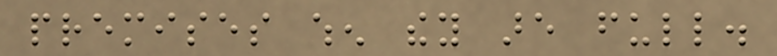premises when they are full.
